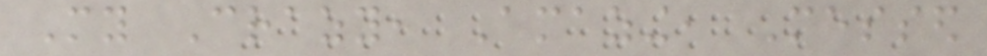My Crazy, Amazing, Messed
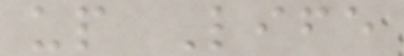up Life
